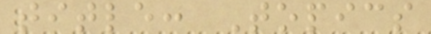title: Topics
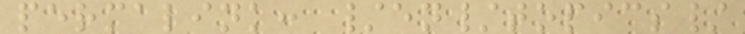permalink: /en/topics/
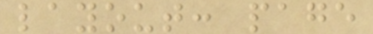layout: page
